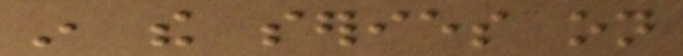in the series on
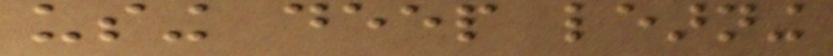using deep learning
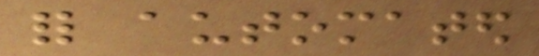for automated
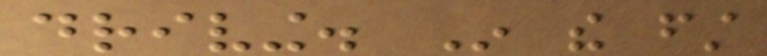driving. In the first
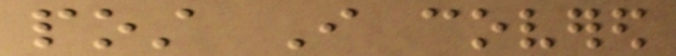post I covered
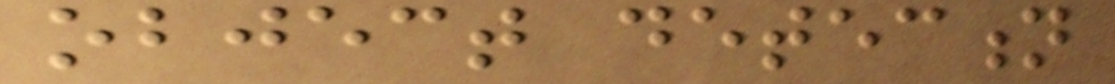object detection
